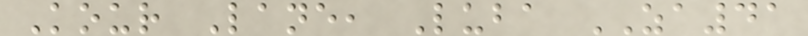Kour Lane, Luba ZA41
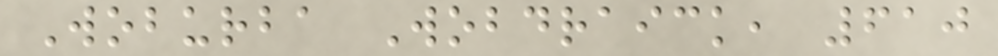Woburba Wobdraick, 610
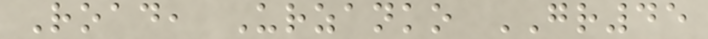Road, Urzanko GR45
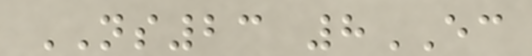NS23 8EC
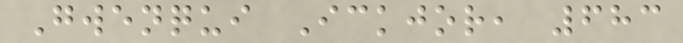Gwenqui Ickjor, 683
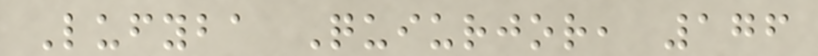Lufyba Quiurjor, 176
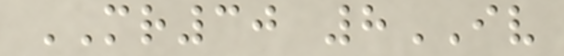MR30 8IV
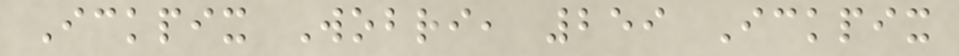Ickpix Wobri, 259 Ickpix
